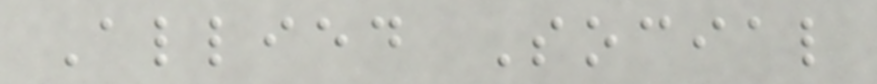Allied Social
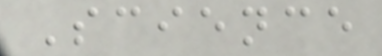Science
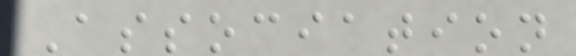Association
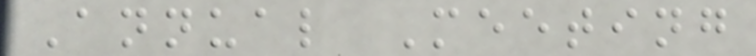Annual Meeting
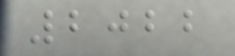2022
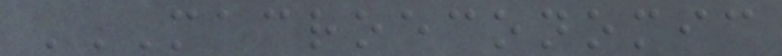MACROECONOMIC
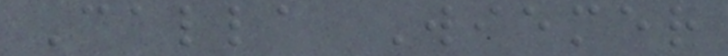Calla Wiemer
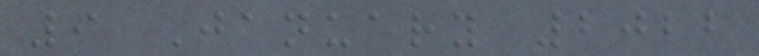9 January 2022
